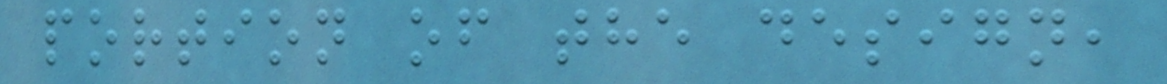portion of the design,
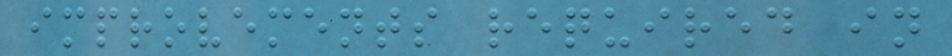improvements required in
